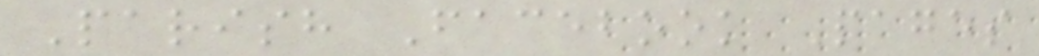Parish Facebook Pages
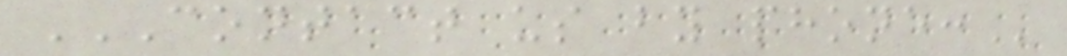CONTACT US BY PHONE:
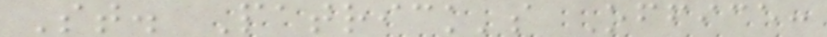St. Patrick's Office:
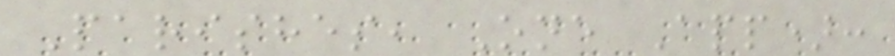Parishes, One App):
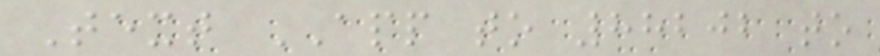Text APP to 88202 to
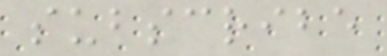subscribe
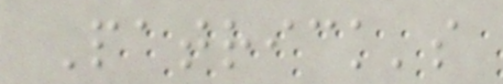Patrick's
